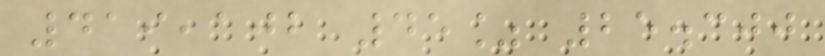419,102 45% 25.300
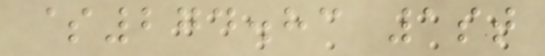$274.83 1st
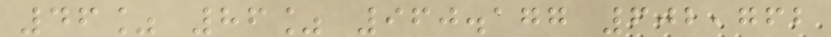46% 86% 960.177 602,762
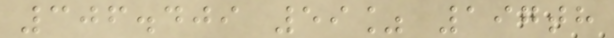306.409 59% 197th
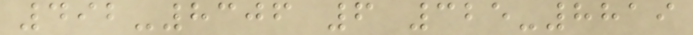492-8306 6 325-8819
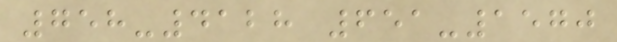758-4128 651-1570
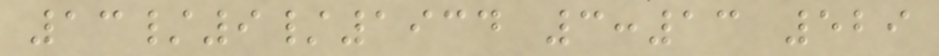13/9/1934 3:13 529
